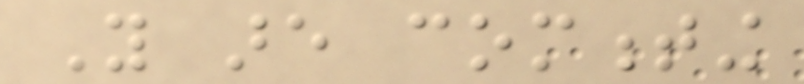You are commenting
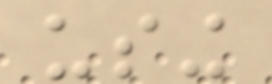using
